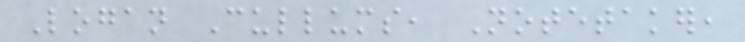Logan Cullums, Notetaker,
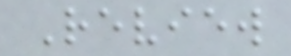Review
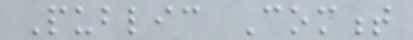Public Comment
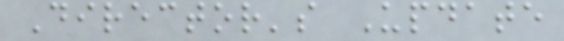Director's Update
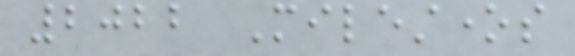2022 Milestones
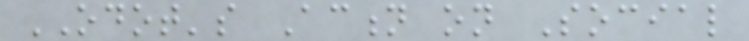ODOT's Action on Social
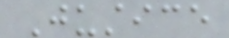Justice
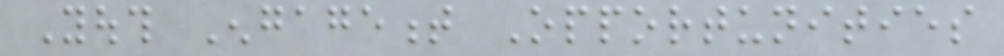Youth Engagement Opportunities
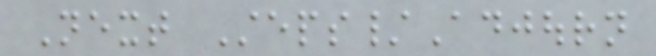Next Steps/Adjourn
